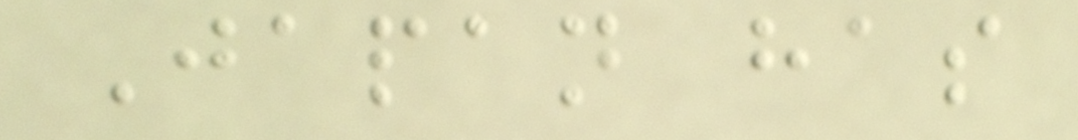Japan has
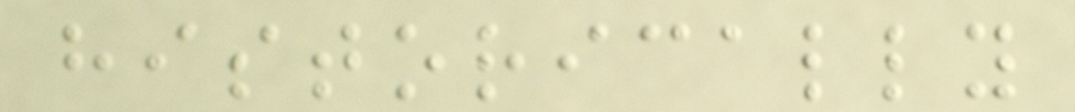historically
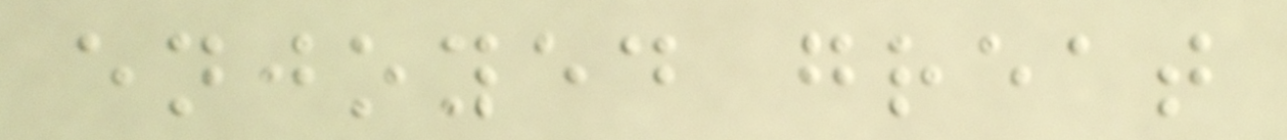enjoyed great
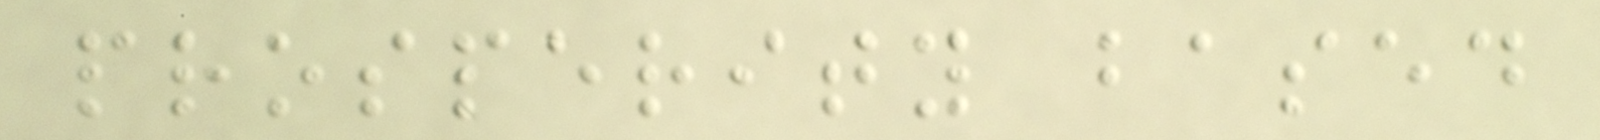prosperity based
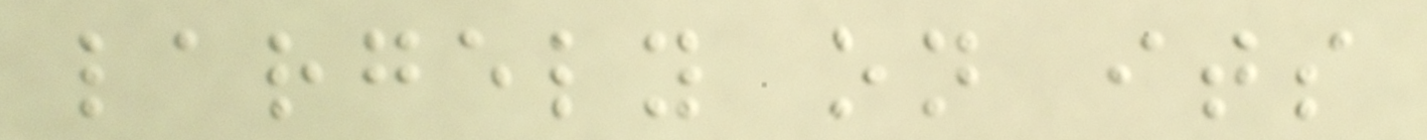largely on its
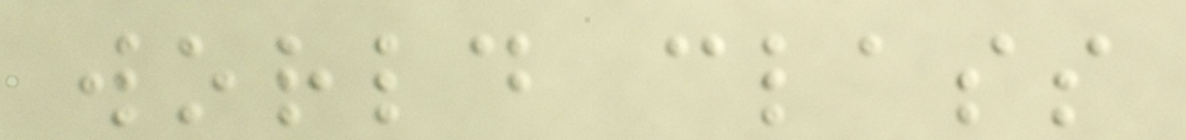world class
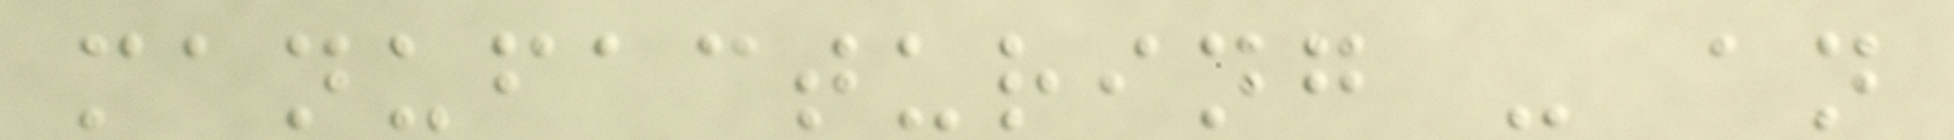manufacturing - an
